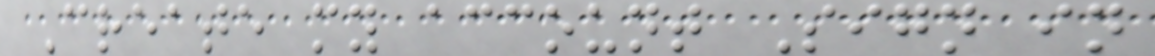Create my account Sign in
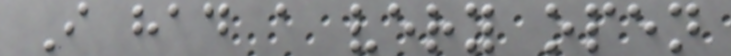I had a very open
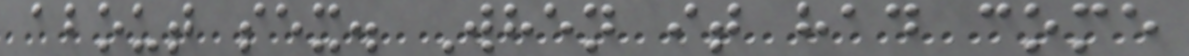about sex. When it had come
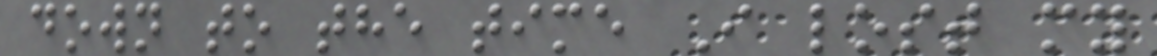down to the time I lost my
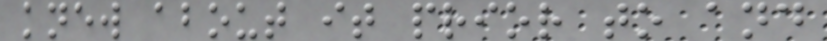knew about it prior to and
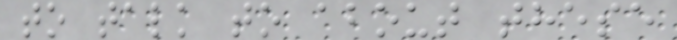to talk to about these
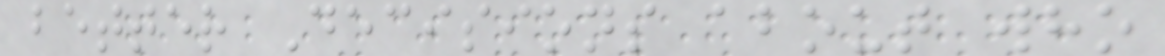better Decisions about who
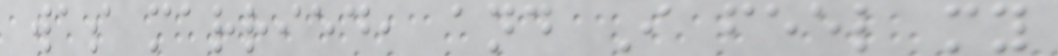was married, and I feel my
